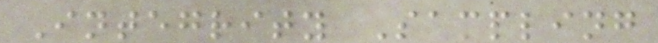Integrity Sampling
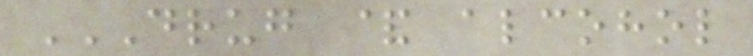DRUG & ALCOHOL
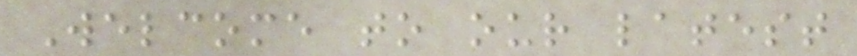Welcome to our latest
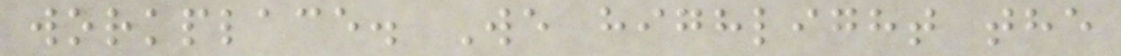workplace. We highlight the
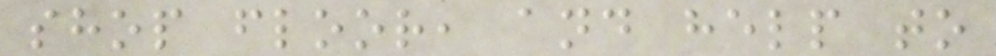shop floor, and help to
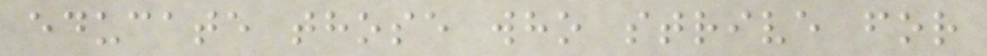educate those who strive for
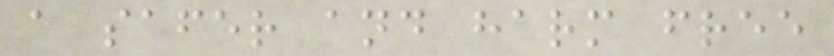a safer and harm free
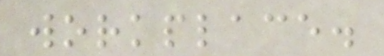workplace.
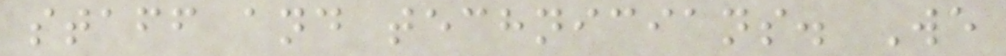staff and technicians. We
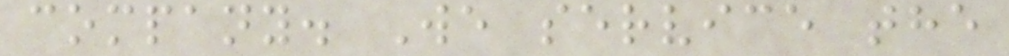company. We service the
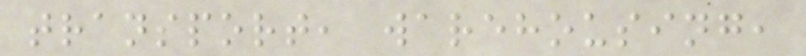transport, warehousing,
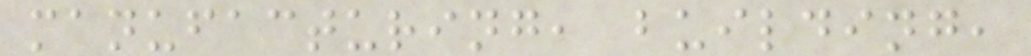manufacturing, building,
